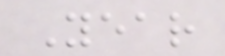Year
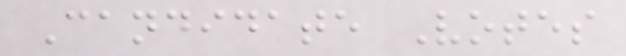Candidate Votes
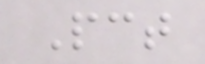Pct
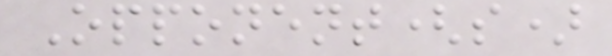Opponent(s)
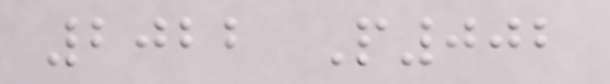2022 P002
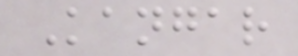Kangar
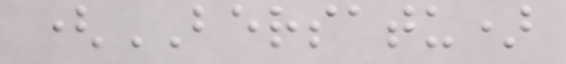(BERSATU)
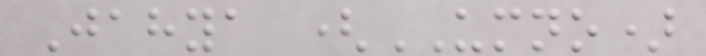Jahya (UMNO)
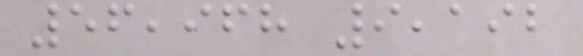56,968 9,192
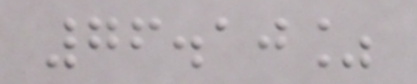76.10%
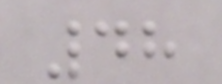48
